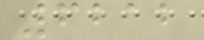6212
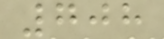708
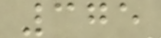375
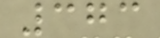373
